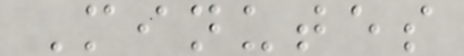Minutes
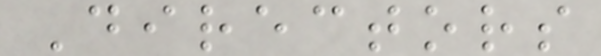Directors
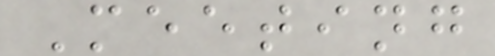Meeting
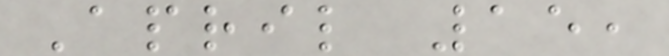April 15,
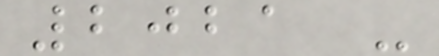2021 -
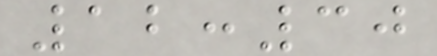12:30
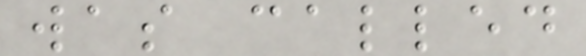was called
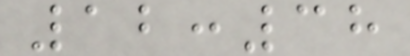12:38
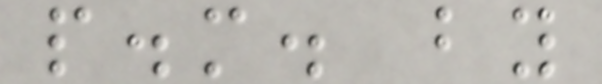p.m. by
